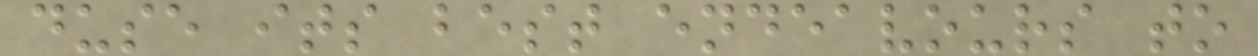duse its best endeavours to
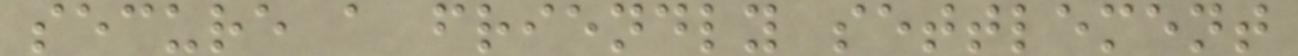secure a friendly settlement
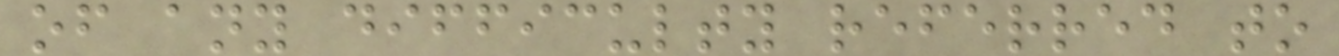of any difficulty referred to
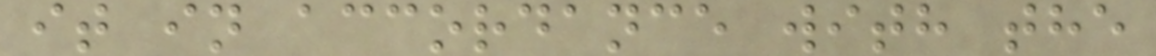it in accordance with the
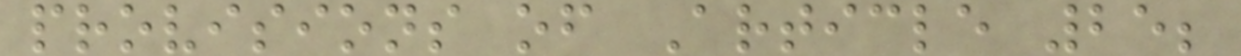provisions of Article 25;
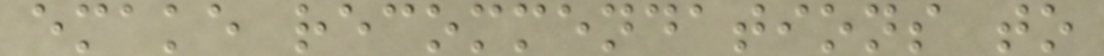emake recommendations to
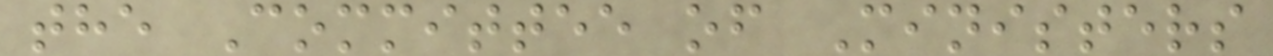the Committee of Ministers
